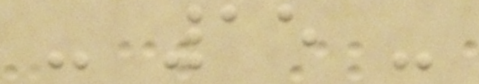- 15 -
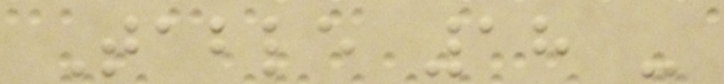Table 18 -
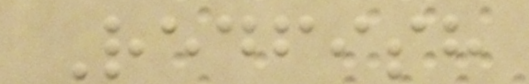Redfish
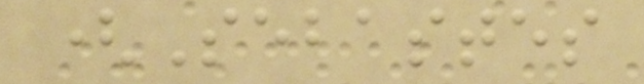(Sebastes
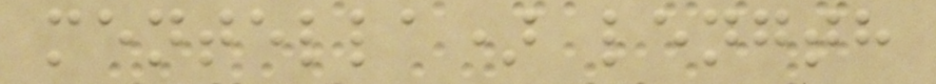mentella) length
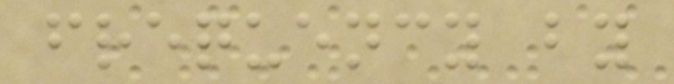frequency by
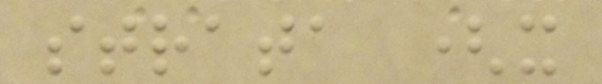strata (x
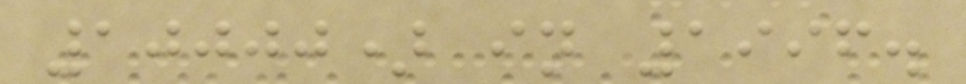10000) in 1996.
